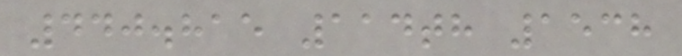440.815 114th 1538
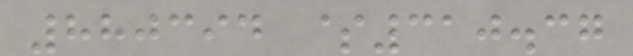880394 $310.37
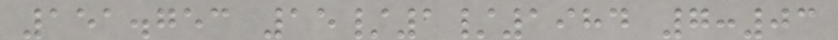151.753 15/1/1984 7:03
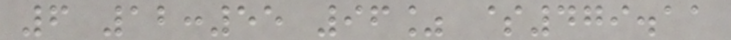6 12:55 96% $479.11
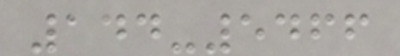144-5466
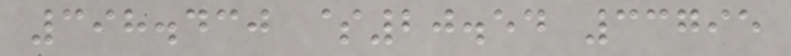398.430 $20.54 33795
